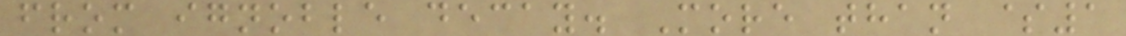from ignoble decay. More than $1
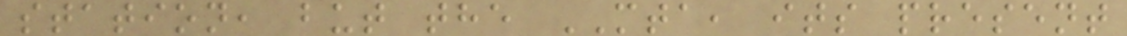station, but the MTA, its present
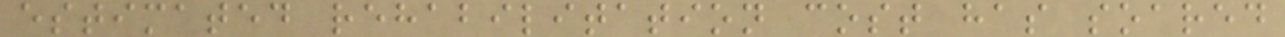estimated rehabilitation cost has soared
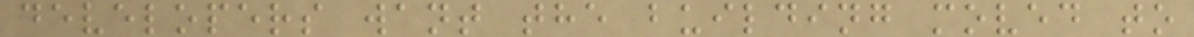developers want the building moved to
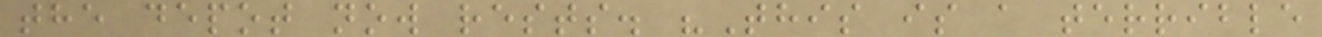the depot now rests. "This is a terrible
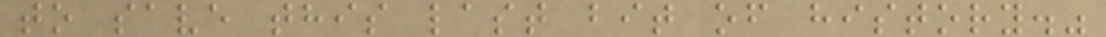to save this last bit of history."
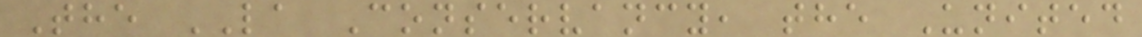The LA Conservancy, the United
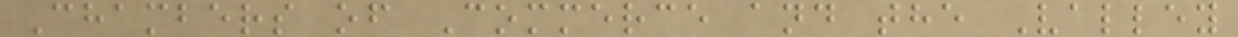Chambers of Commerce and the Valley
